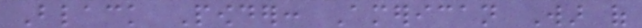Black Powder: American War of
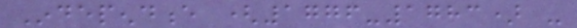Independence (1776-1783) -
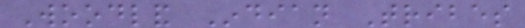Woodland Indian Tribes
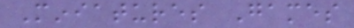Miniatures Games
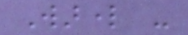Warlord -
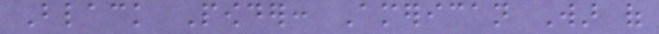Black Powder: American War of
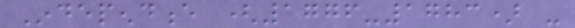Independence (1776-1783) -
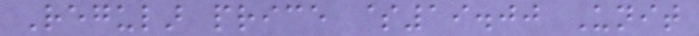Regular price $19.00 Unit
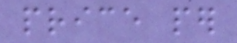price per
